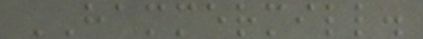HAMMERMILL.
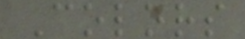Colors
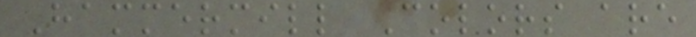Hammermill Colors are
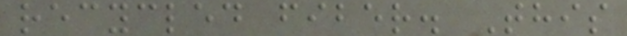recycled fiber. This
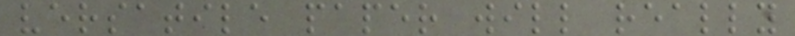versatile paper will really
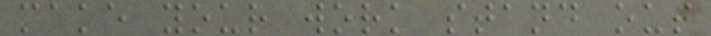make your work stand out
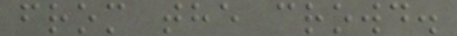from the crowd.
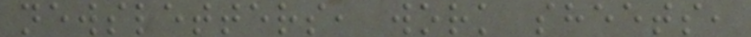newsletters, work sheets,
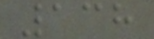138
